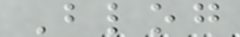Blog
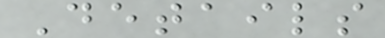Details
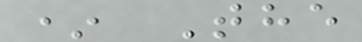* The
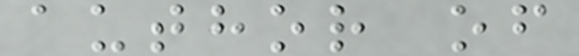author of
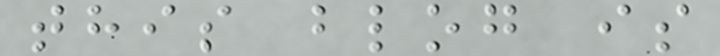this blog is
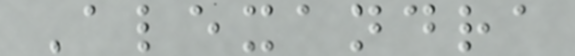Alexandra
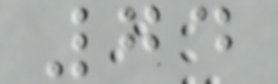74
